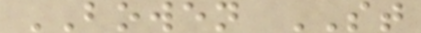BOWEN ST
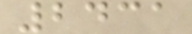2431
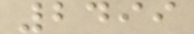2499
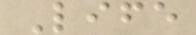Life
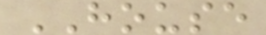HOUSE
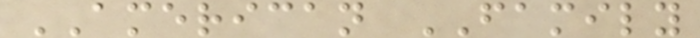AMERICAN FAMILY
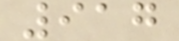917
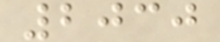2030
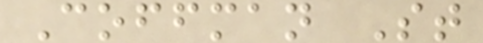Coffman St
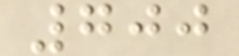700
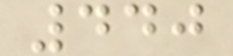440
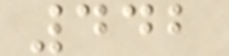442
